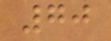70
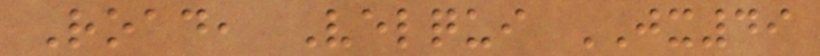Road, Velqui JX49
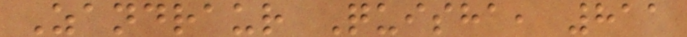Zandraur Quisha, 811
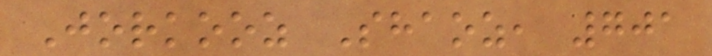Jorkooz Shaoz, 701
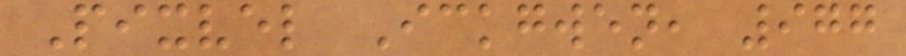Pixvel Ickgwen, 977
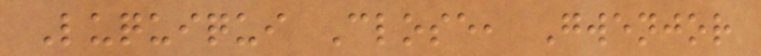Luquiqui Close, Gwenjor
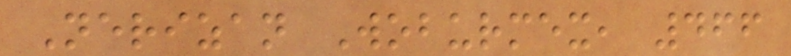Nerizan Woburmex, 466
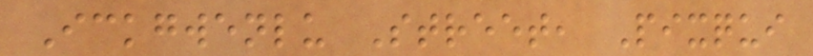Ickgwenlu Street, Pixqui
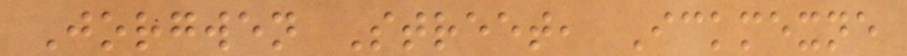Jorgwen Street, Ickmexne
